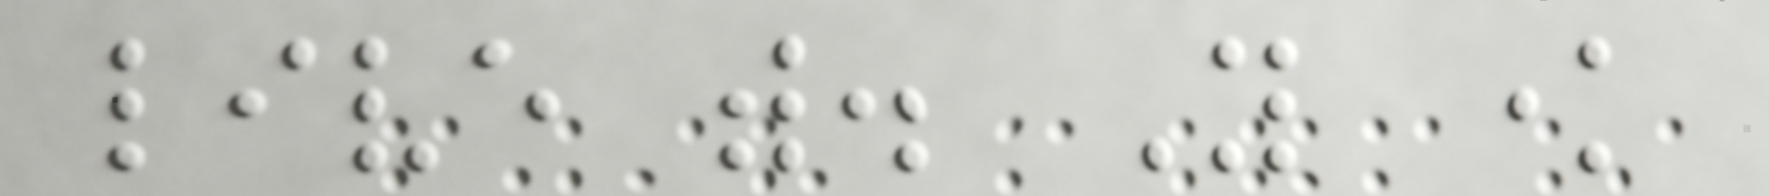live with. You know
